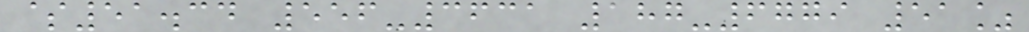$51.34 556-3631 187-6779 51%
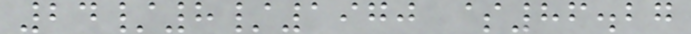24/8/1970 $86.27
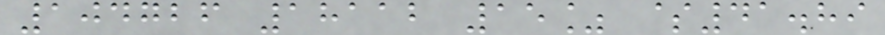104726 18112 15% $41.89
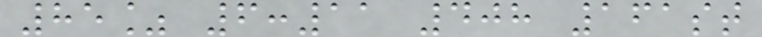85% 6:11 408 161st
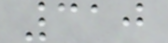310
